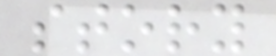story
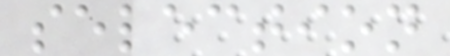selection
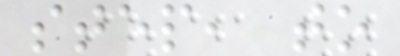step, to
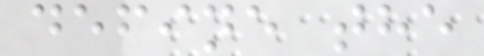define the
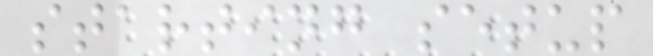starting setup
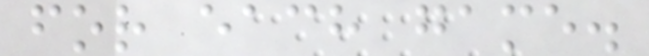for each game.
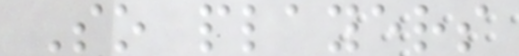So players
